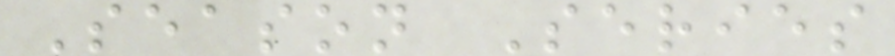Season Series
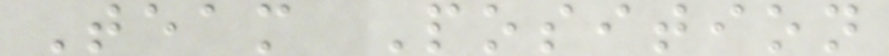Team Position
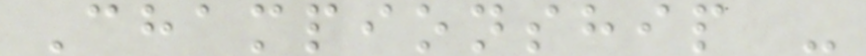Championship -
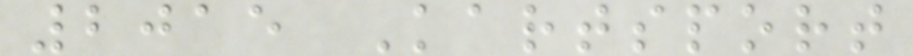2015 Kartsport
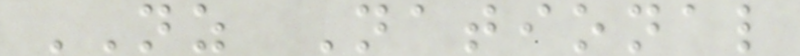NZ National
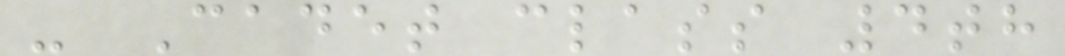- Cadet class 4th
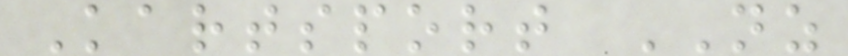Kartsport NZ
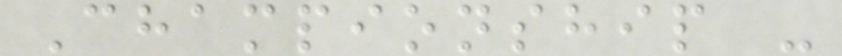Championship -
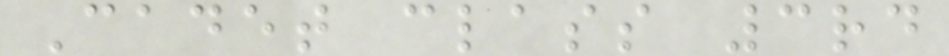Cadet class 3rd
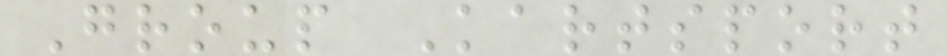Group Kartsport
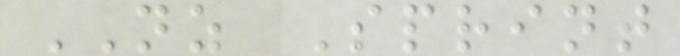NZ Sprint
